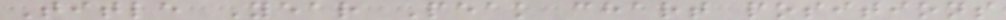Title Year Peak chart positions
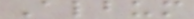Album
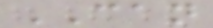CAN
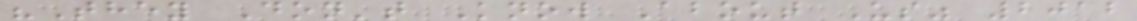"They Don't Know About Us" 2012
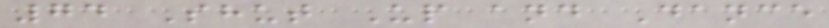74 Shut Up and Dance
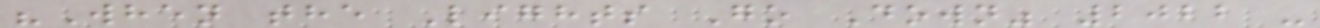"When the Lights Go Down" 2022 -
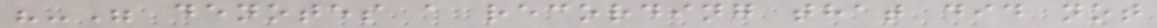"-" denotes a recording that did not
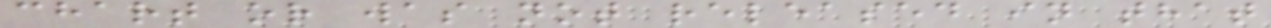chart or was not released in that
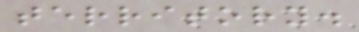territory.
